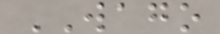WAGO
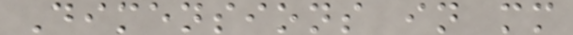Dimensions in mm
